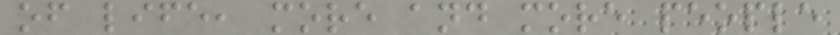of life, more and more people
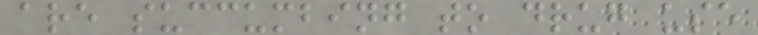are succumbing to drug use
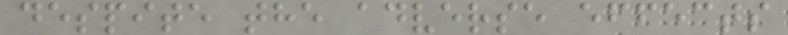despite the adverse effects
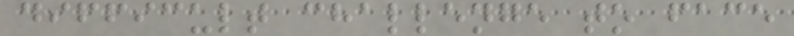difficult challenge to face
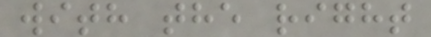with the right
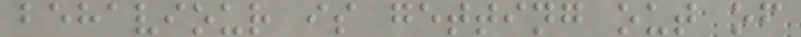behaviour is getting out of
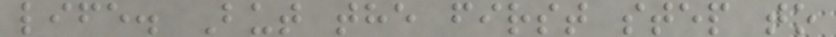life. But the first step to
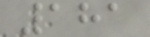181
